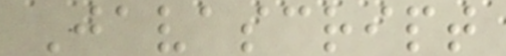Javascript
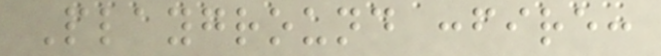Playground :fire:
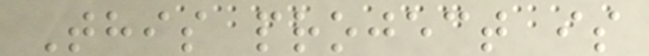This project is
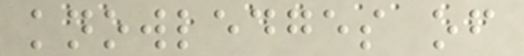knowledges of
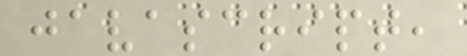javascript,
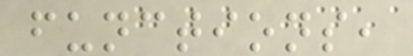functions,
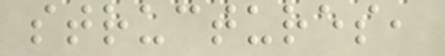structures,
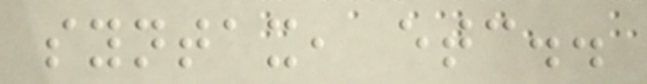syntax, etc..
